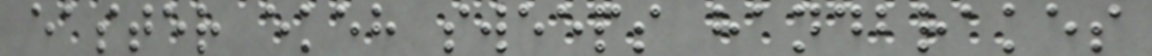easter ekeh sweeps handbrakes
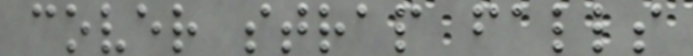cover strap falls
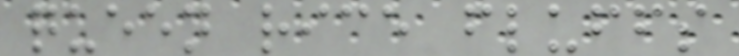queen rice fluffs
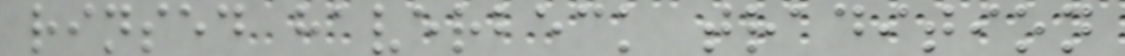rinsed haverbeck tradition
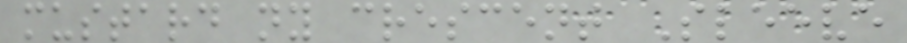mustard ny crescent Sleeve
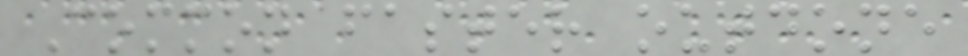Common faster outdone
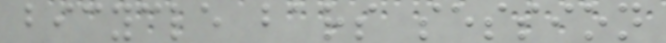bicycle bars session
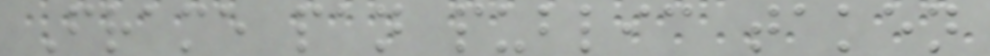Frame pan public taken
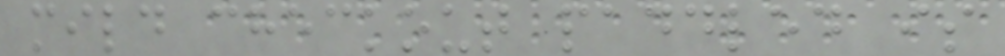mild checkout paddled is
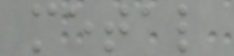metal
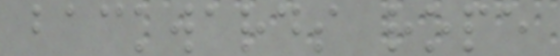backwards rope
